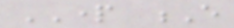PART E
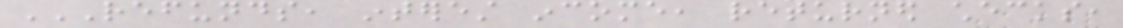REFUNDS, INTEREST INCOME, RETURNED CHECKS,
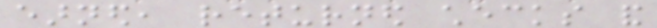earned, returned checks and
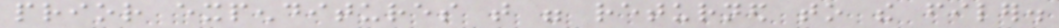prior expenditures that were returned to the filer.
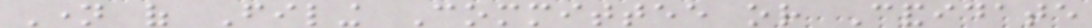Name of Filing Committee or Candidate
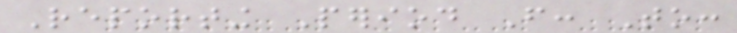Reporting Period From: To:
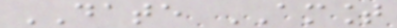DATE AMOUNT
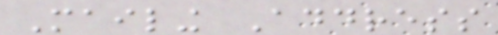Mailing Address
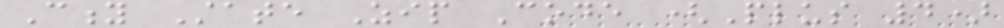City State Zip Code (Plus 4)
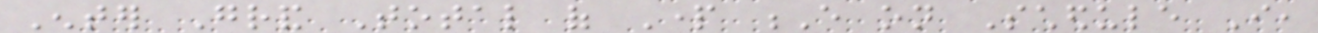Enter Grand Total of Part E on Schedule I,
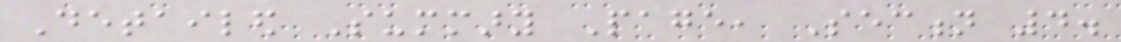Detailed Summary Page, Section 4.
